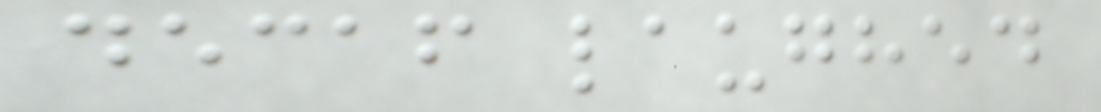decaf laughed
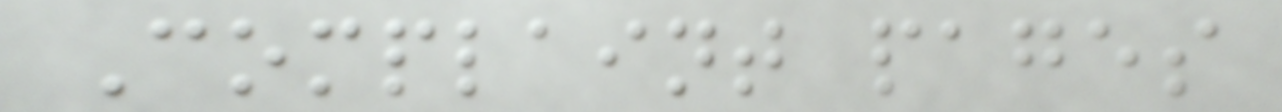Complaint pages
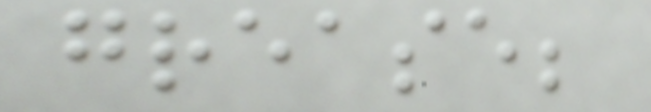grease;
